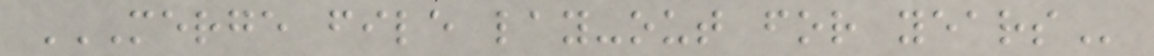MERGE FILE LAY-OUT FOR YEARS
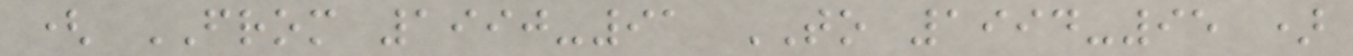( FROM 1990-91 TO 1994-95 )
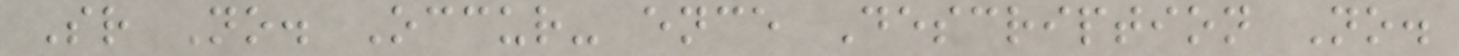Sr No. Occur- ence Description No.
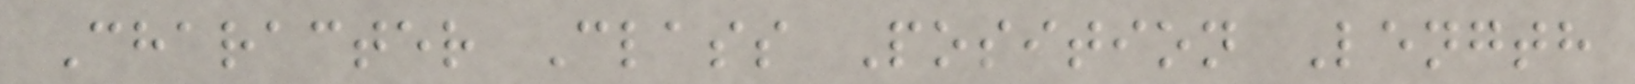Character Class Position Length
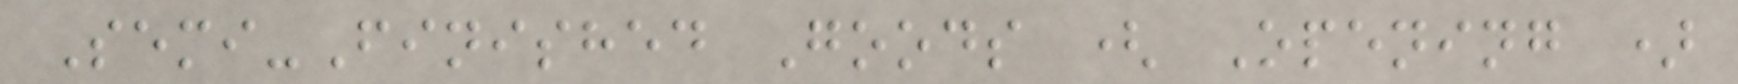Semi-Finished Goods ( Opening )
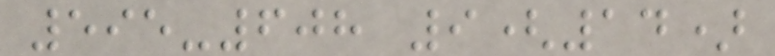595-608 9(14)
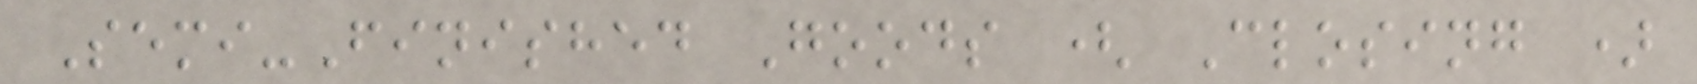Semi-Finished Goods ( Closing )
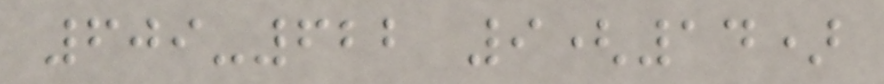609-622 9(14)
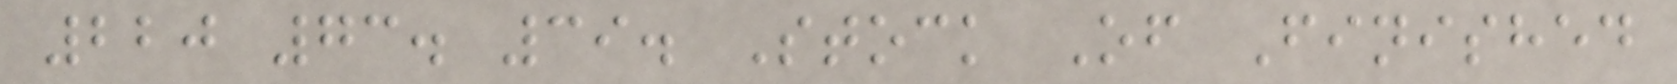220 73. 39. Stock Of Finished
